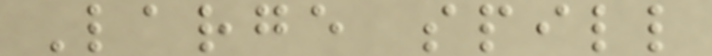Large spill
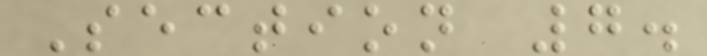Section 7.
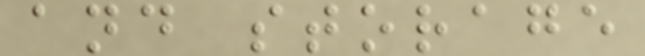and storage
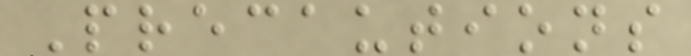Precautions
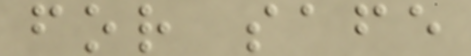for safe
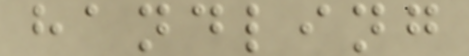handling
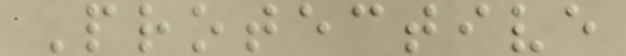Protective
